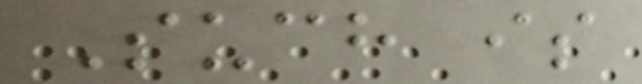Such is
